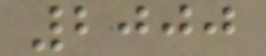2000
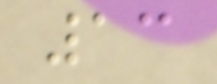13
